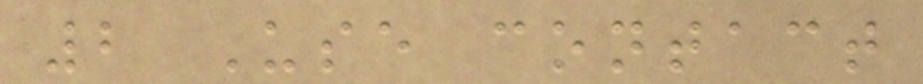2 Use contact
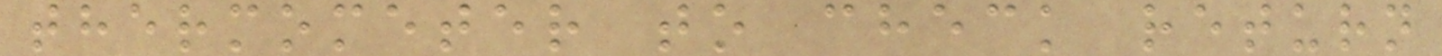thermometer to check return
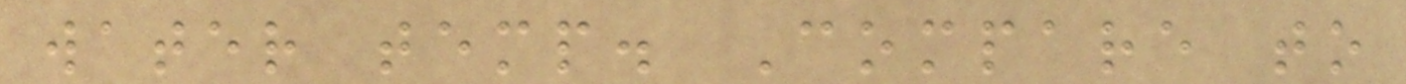water temp. Compare to
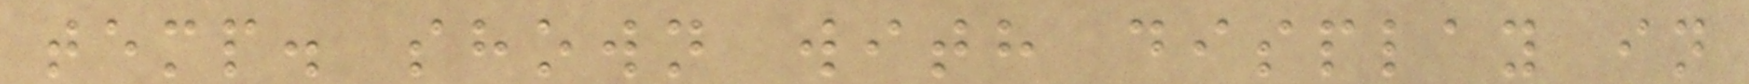temp. shown with display in
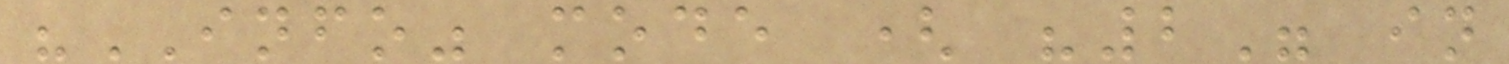"INFO" mode ( "2" in
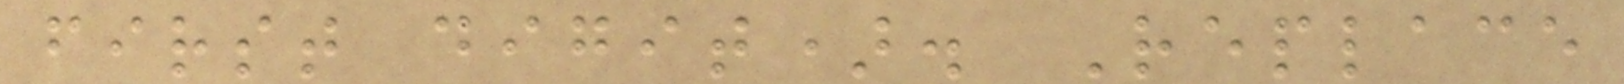first digit). Replace
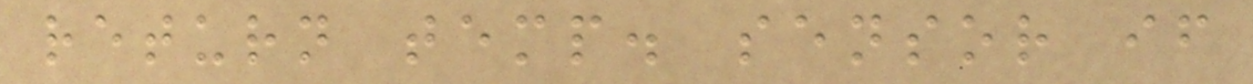return temp. sensor if
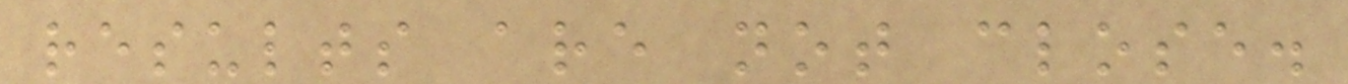results are not close.
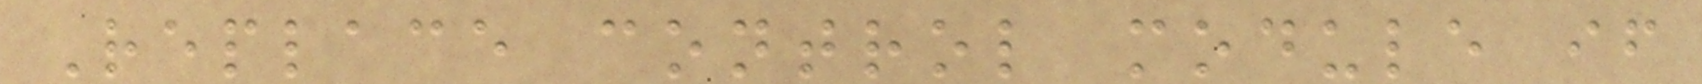Replace control module if
